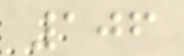106
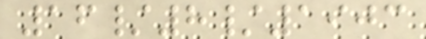16/8/1903
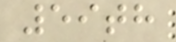59th
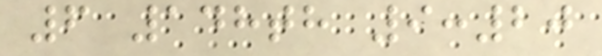6 148th 9:20
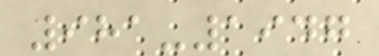981-1947
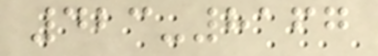423-8167
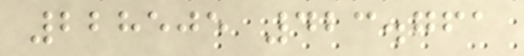228505 423.761
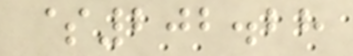$202.28
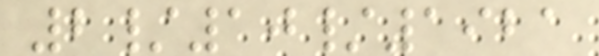2/10/1921
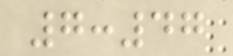7:47
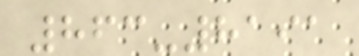863-8191
